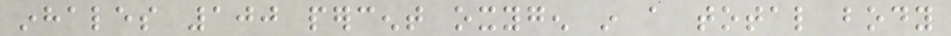inhales 100 percent oxygen in a total body
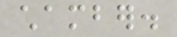chamber.
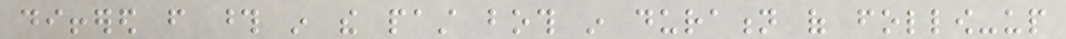differed from those in the past both in duration of follow-up
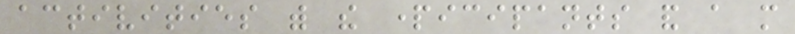activities with the participants and a more
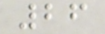26
